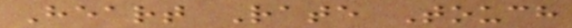Heart Rate Touch
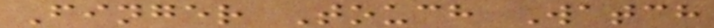Finger Touch Watch
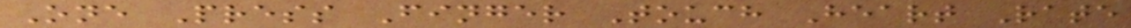One Press Finger Touch Heart Rate
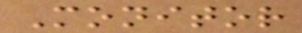Monitor
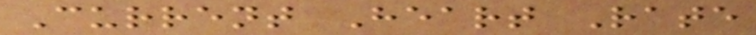Current Heart Rate
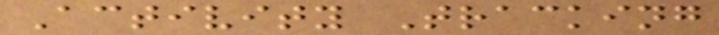Activity Tracking
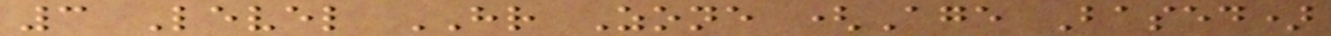3 Level HR Zone (Age Based)
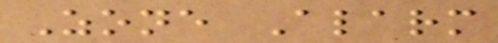Zone Alarm
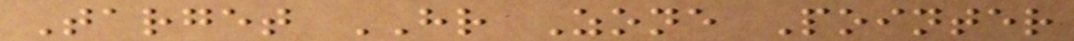Target HR Zone Pointer
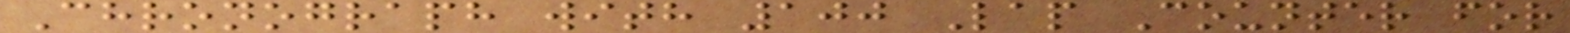Chronograph with 100 Lap Counter for
